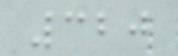320
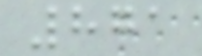871
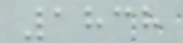1838
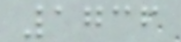1736
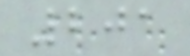201
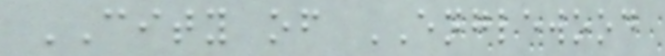CITY of ENGLEWOOD
